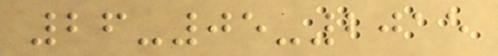26-05-2015
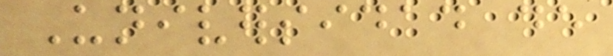Universidad de
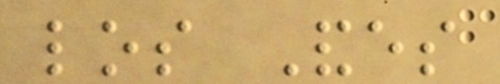los Andes
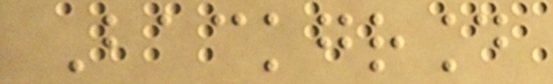Background
